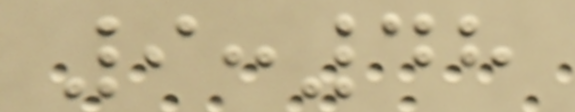9:48
